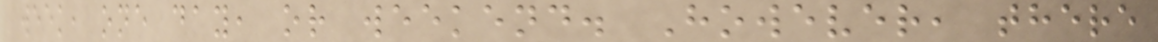week, one day, or weekend. However, there
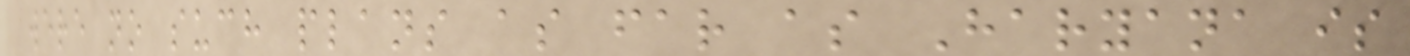were no such plans as far as Haryana is
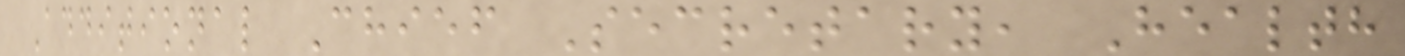Additional Chief Secretary, Health
